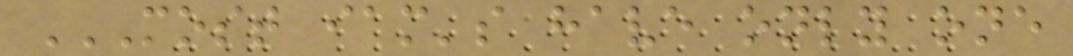MOST IAM'S HAVE ONLY ONE
